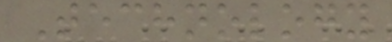Technology
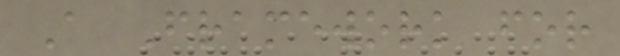A Framework for
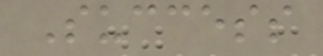Success
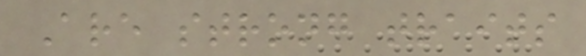Are strong traits
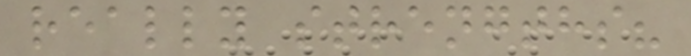really strengths?
